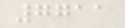7711
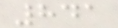841
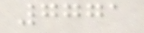7771
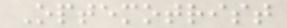Optemotrist
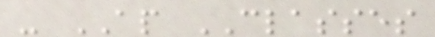- AP CLASSES
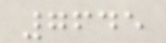7645
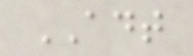ADT
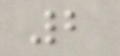2
